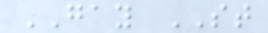GAY ST
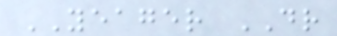YEAGER DR
